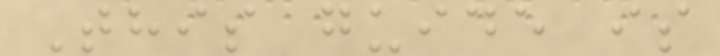This guide is
